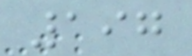197
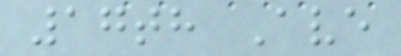17th Ave
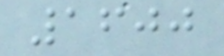1600
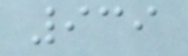939
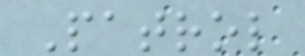Patrol
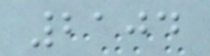2104
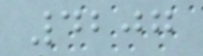4207
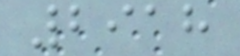2918
